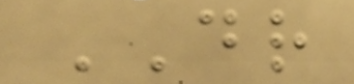DR
